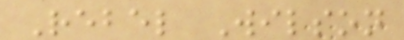Rebel Wilson
